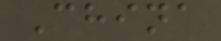China
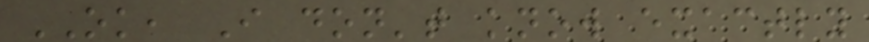OK, I don't know exactly
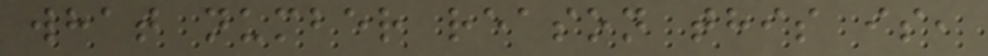what number reason this is,
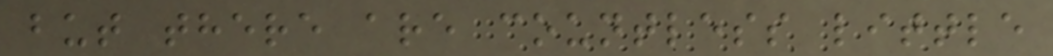but there are countless little
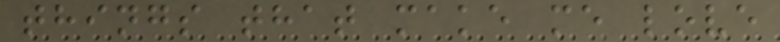things that make me love
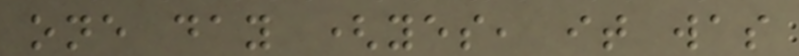one day (yes, it was
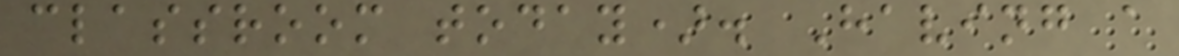classroom today). Having a
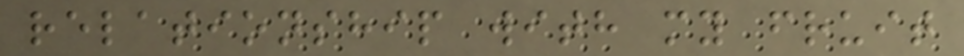relationship with my fruit
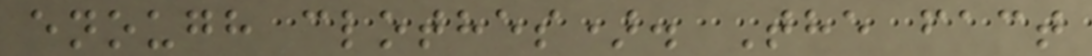enough clothes). The fact
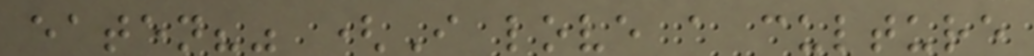eaten?" (I love a culture
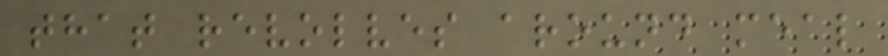that revolves around meal
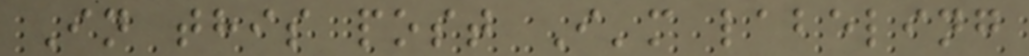In this post I'm labeling
